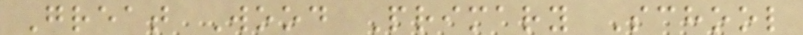Great Wood Primary School
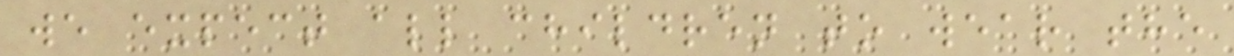we expect all children to wear the
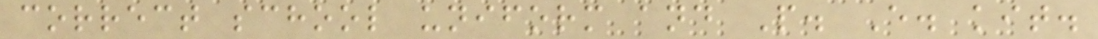correct school uniform and P. E. kit.
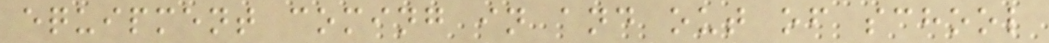equipment coming in and out of school
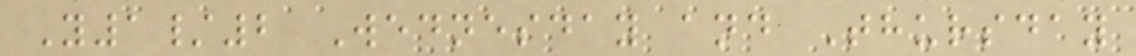Y1/2 Wednesday and Thursday
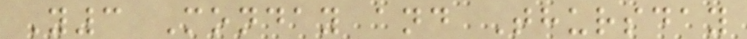Y3 Monday and Thursday
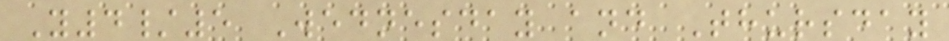Y4/5 Wednesday and Thursday
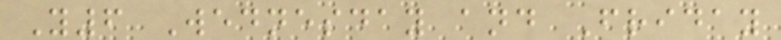Y6 Wednesday and Friday
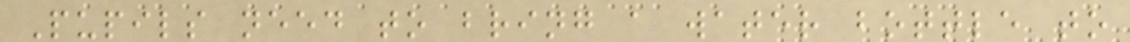Pupils need to bring a water bottle to
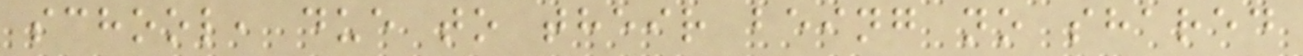school, due to their being no shared
